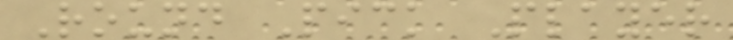Round Pick Player
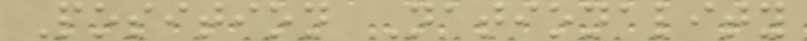Position Nationality
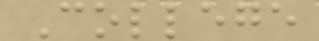College
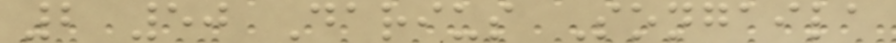2 50 Darius Songaila
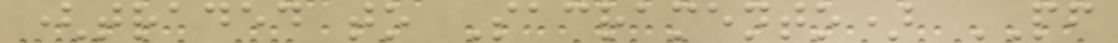(traded to Sacramento) PF
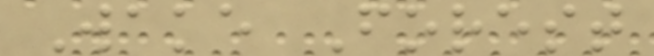Wake Forest
